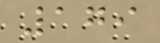179
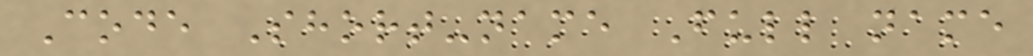Code Short-name Full name
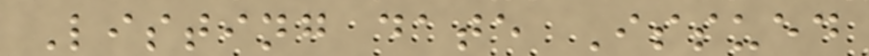Listing date Issued
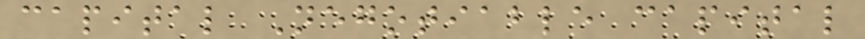capital Negotiable capital
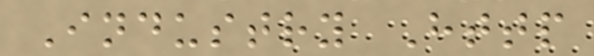Industry Http
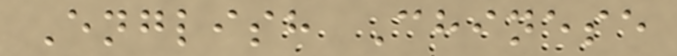English Chinese
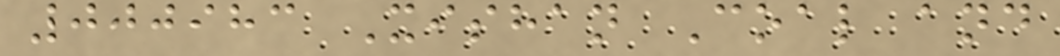000983 Xishan Coal and
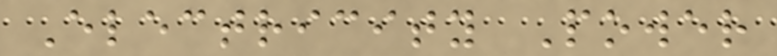Electricity Power
